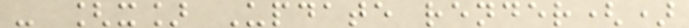- [x] Update render()
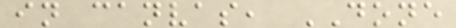in canvas, DONE
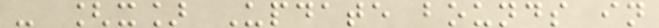- [x] Update bounds in
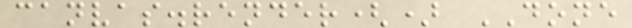canvas.render() DONE
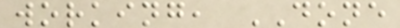working, DONE
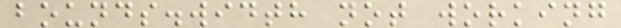bounds.width not working
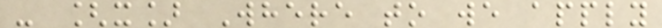- [x] Where to we apply
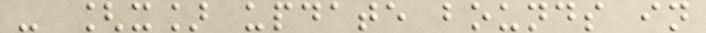- [x] update bounds in
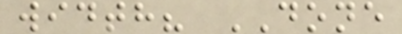width? DONE
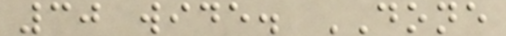30 wide. DONE
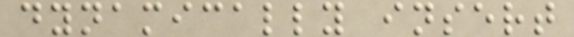dynamically insert
